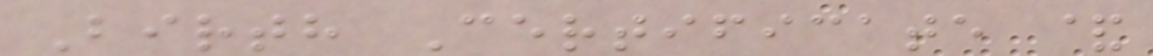Birth Certificate &
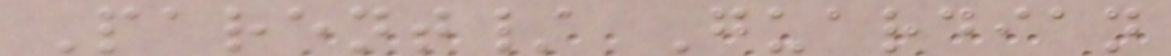Parent/ Guardian
